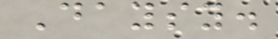Daysy.
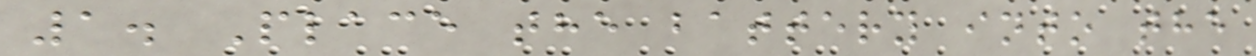1. Place the battery into the
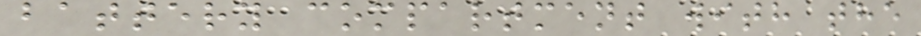battery compartment with the
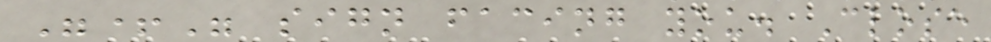"+" sign facing you. Close
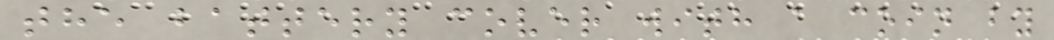the battery cover with a coin by
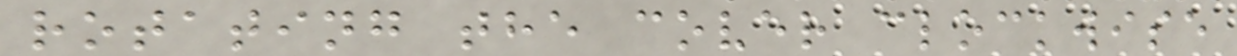rotating the cover clockwise
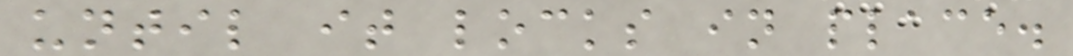until it locks in place.
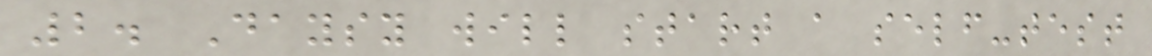2. Daysy will start a self-test
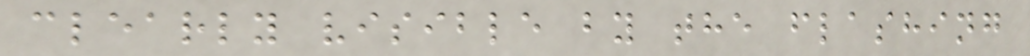clearly visible by the flashing
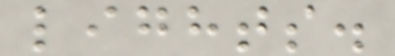lights.
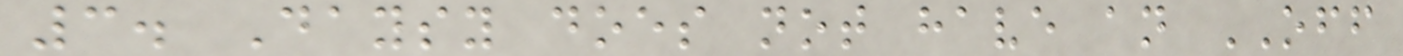3. Daysy does not have an OFF
